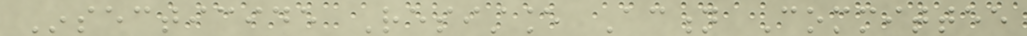Insecticide Resistance Action Committee
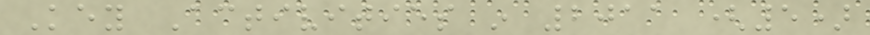Key Activities in 2011 (5)
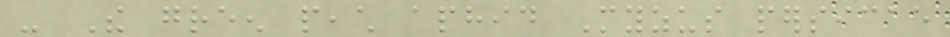- The green peach aphid Myzus persicae
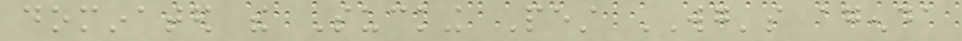dominated the Sucking Pest WG's agenda
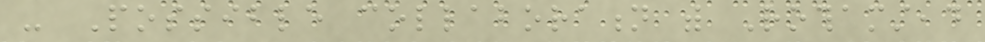- Possible collaboration with Rothamstead
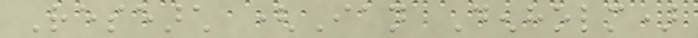Research (Ian Denholm)
